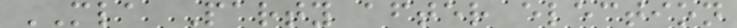MLA Party after election
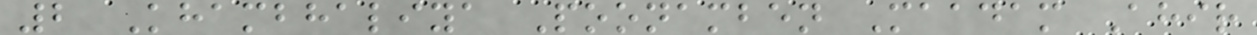2 Khambhaliya Poonamben Maadam Ahir
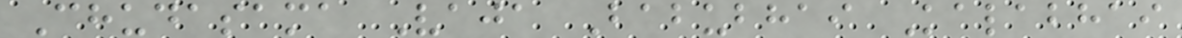Chudasama Vaja Babubhai Kalabhai
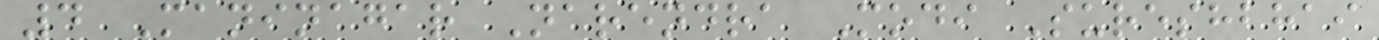4 Maninagar Narendra Modi Sureshbhai
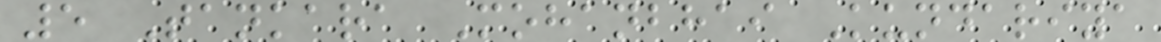5 Tankara Mohanbhai Kundariya
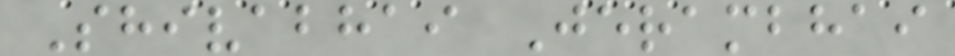Shivabhai Jerambhai
